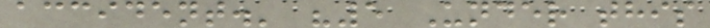accident.' "5 Under this
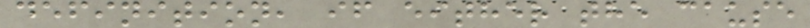definition, if either the cause
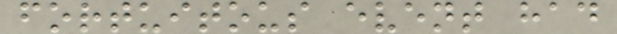fortuitous event had
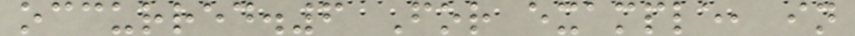occurred.6 For example, in
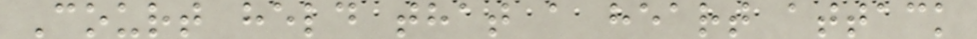Court held that a heart attack
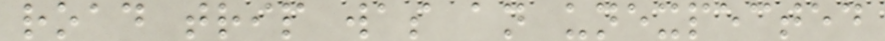road trip was an unexpected
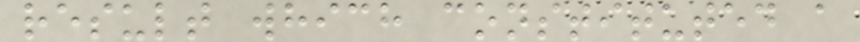result which constituted a
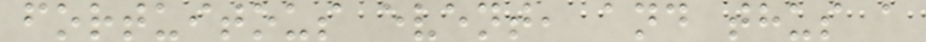fortuitous event, and thus a
